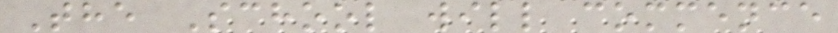The School will commence
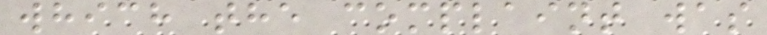which the complaint was
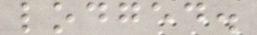lodged.
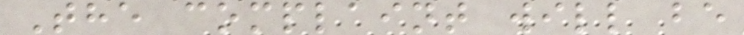The complaint will be
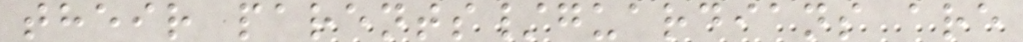their parents/guardians are
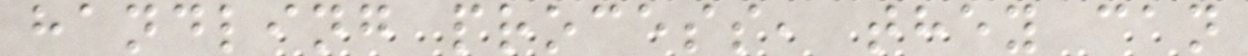handling process, they can
